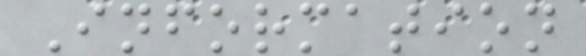Information
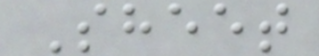Sheet
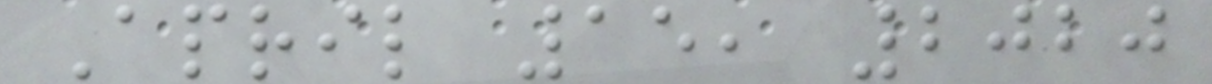April 15, 2020
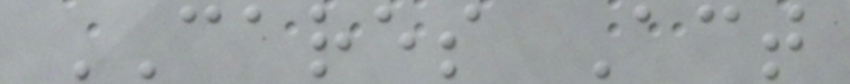CARES Act
